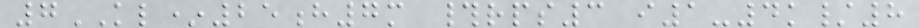7KL*25h7m #rps3 i1-4k/8
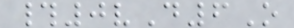#0vD6O
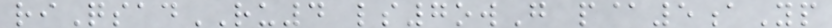riQsadRU4 ls7owG p@5aYp
